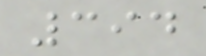394
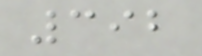392
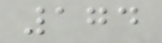174
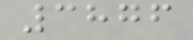3876
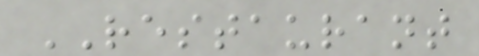RESTAURANT
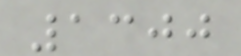1300
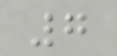7
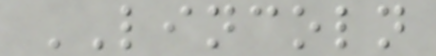LINCOLN
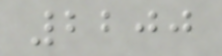2200
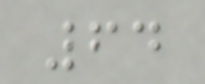64
